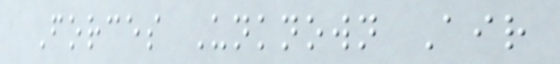Forces Unknown Air
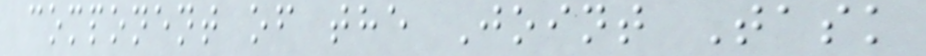component of the Joint Task
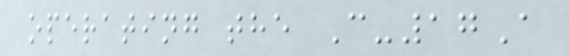operating the C-17A
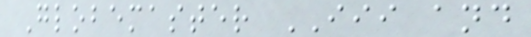Globemaster III and
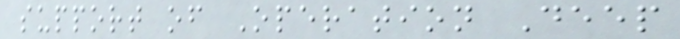support of Operation Deep
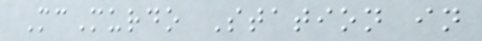McMurdo Station in
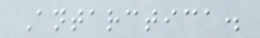Antarctica.
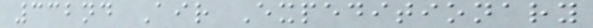332nd Air Expeditionary
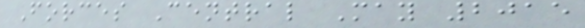Forces Central May 2015
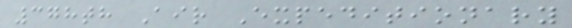378th Air Expeditionary
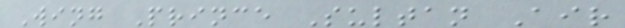Wing Prince Sultan Air
